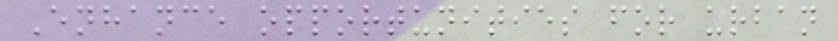Enhance opportunities for urban
